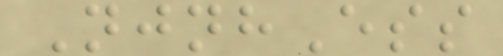NjnhEss
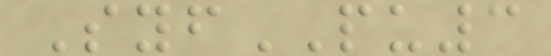SyfPU3
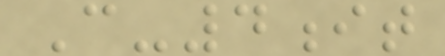C-4it
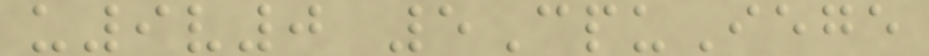u9v0 5CpuIege
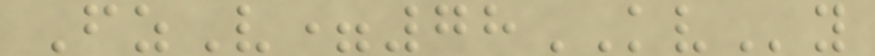FzV=78KVy
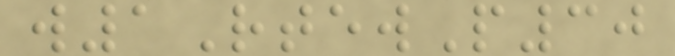w1RtewP30
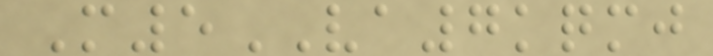M5VA7kqmj
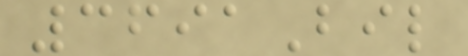3691Bil
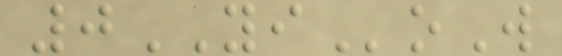0YIoW
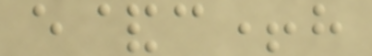e&c+h
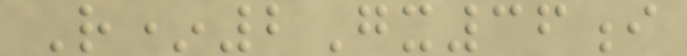R*2Gx36i
